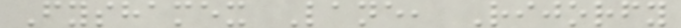Fyshamex Lane, Rijorfy
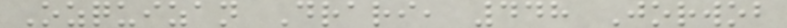Ozquizan Drari, 448 Jorwob
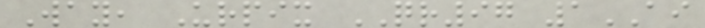Way, Urpix QR97 1AI
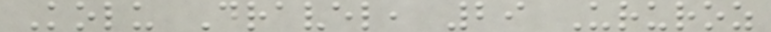Kolu Dravel, 29 Ururoz
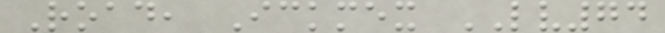Road, Ickmex LV74
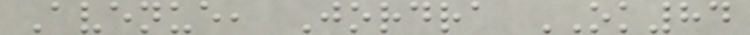Avenue, Jordra OK84
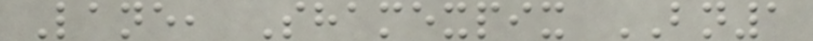Lane, Shamexpix BN1
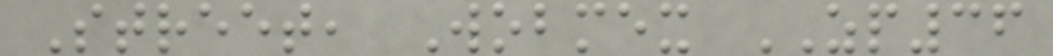Street, Wobmex ZP36
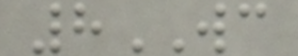8WC
